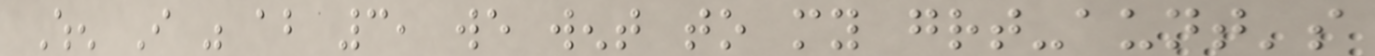When I was about 3, we went to my great-aunt's
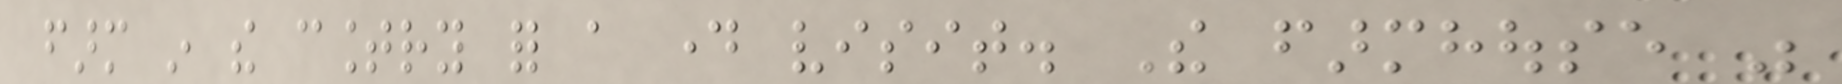farm in the country for a day visit. The farmhouse was
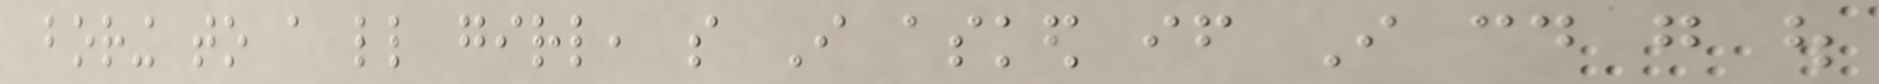boring to a little girl, so I asked if I could go out
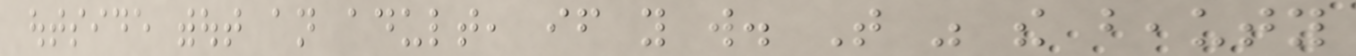outside without an adult, if you will. That was the beauty
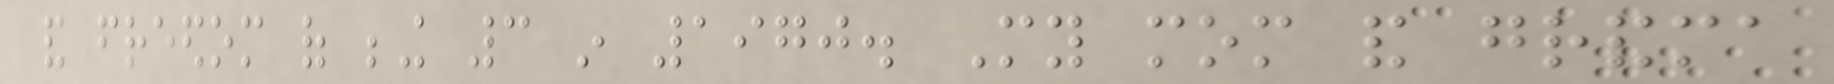and freedom of being 3 in 1970. My mom and grandma
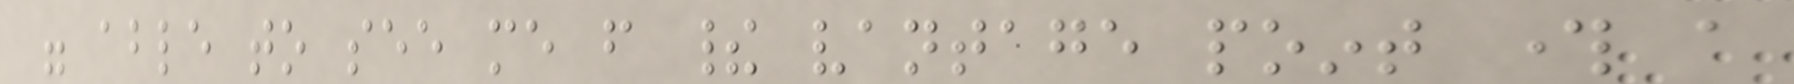were able to see me from their vantage point through a
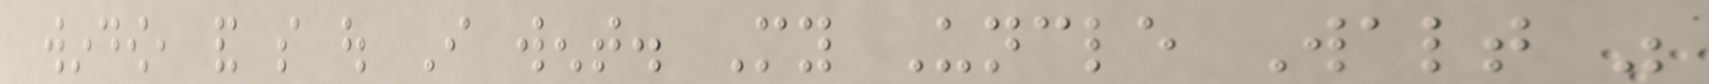window, and so out I went. My Uncle Walt was
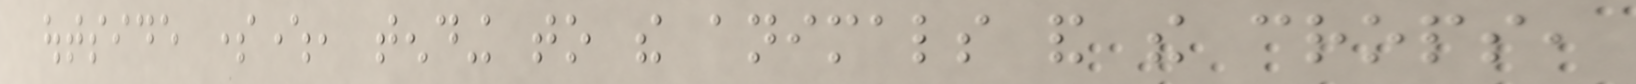outside somewhere, tending to the animals and the crops,
